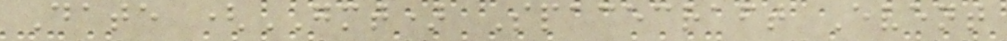Date (GMT) Spacecraft Event
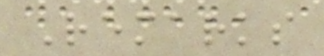Remarks
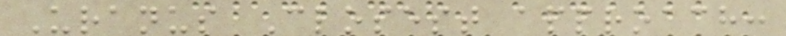Uranus Closest approach:
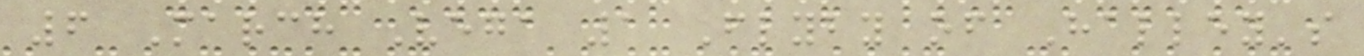6 March Vega 1 Flyby of Halley's
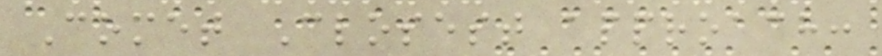Comet Closest approach:
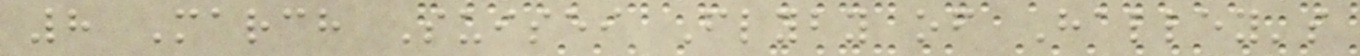8 March Suisei Flyby of Halley's
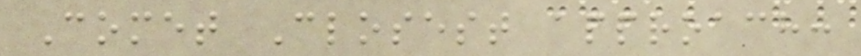Comet Closest approach:
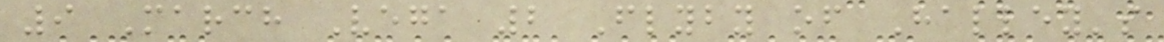9 March Vega 2 Flyby of Halley's
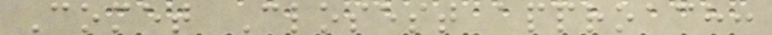Comet Closest approach:
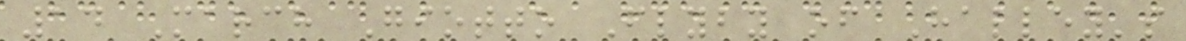14 March Giotto Flyby of Halley's
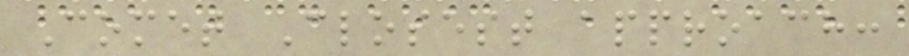Comet Closest approach:
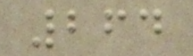264
